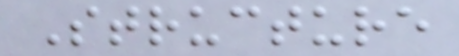Structure
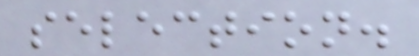selection.
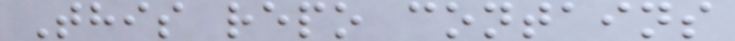This repo contains
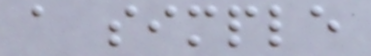a simple
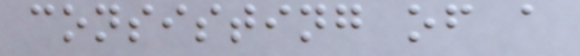consisting of a
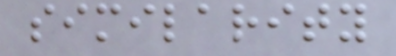similarity
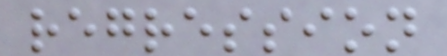regression
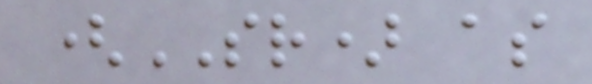(SR) as
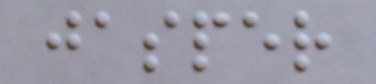jasper
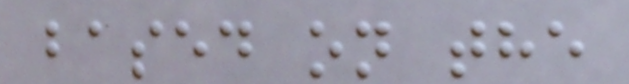based on the
